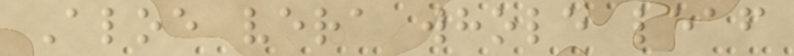Aloe vera whole leaf
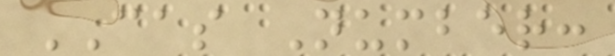CAS Number:
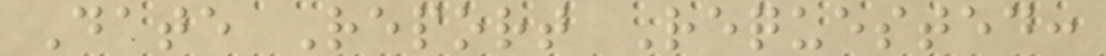Date Report Requested:
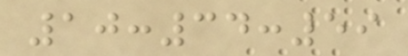10:34:59
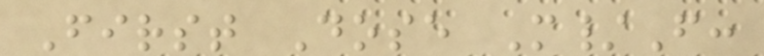First Dose M/F:
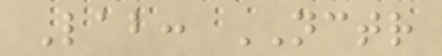Lab: NCTR
